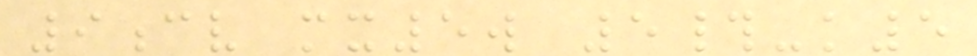9cv mx5w 5#-k5
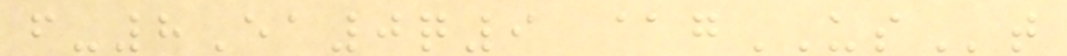f-8Ea0q9 @gUSt
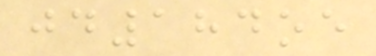jd184oe
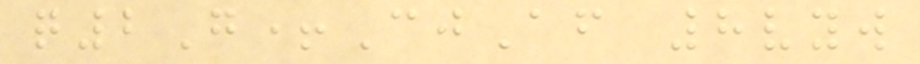q2G+CjAf 8vyw
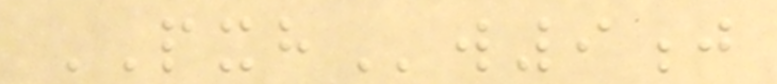PXHw9j
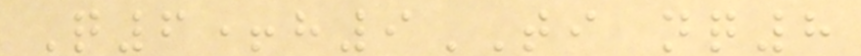Q6+h9TI nq8
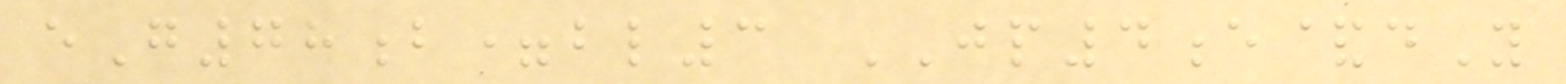eG78b=bl3 JP4e&dY
